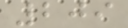209
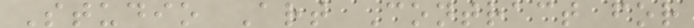Studio Art Contract for
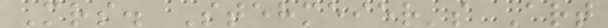Mrs. Stehmeier's Art
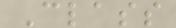Class
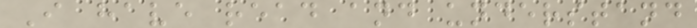I have read and understand
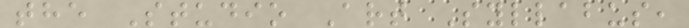the Studio Art Syllabus,
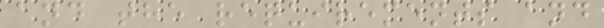and the requirements and
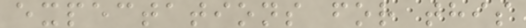expectations for this
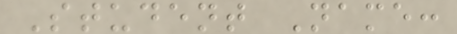Student Name:
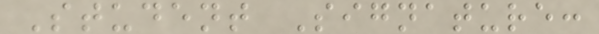Student Signature:
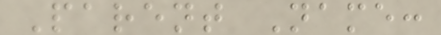Parent Name:
